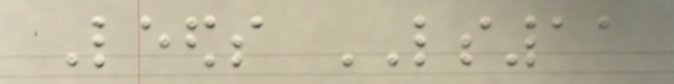Leeds LS11
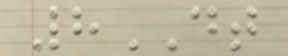8DT
